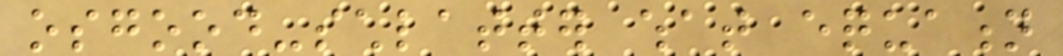osgood-schlatter what equation
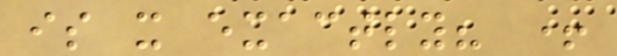is it exactly? +
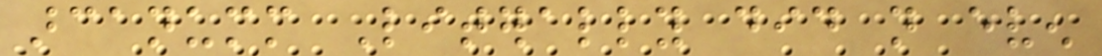arcanumm Literally did not even
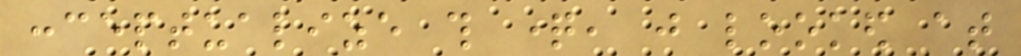conceptualize this question, just looked at
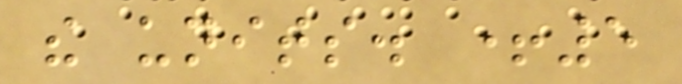the units. +5
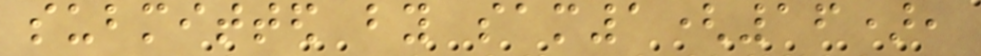submitted by sam1(16),
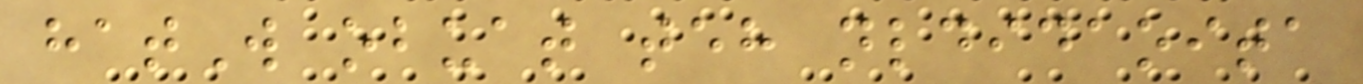hatW obuat teh nldidaoita
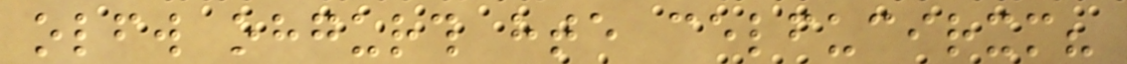olfw ohgurth hte celfucirxm?
